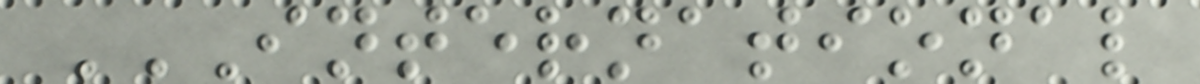INTERNATIONAL
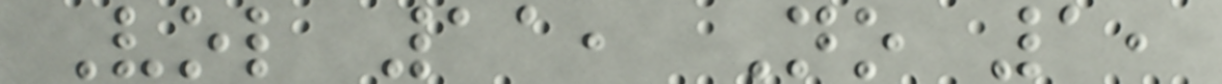Vol 11, No 1,
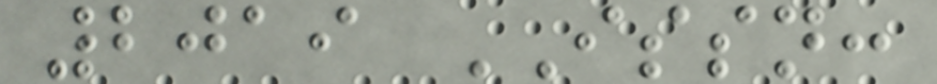2019 ISSN:
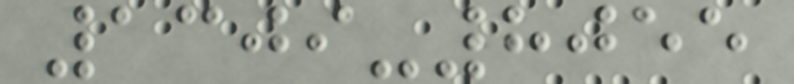1309-8055
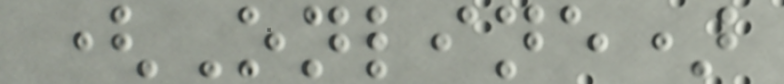(Online)
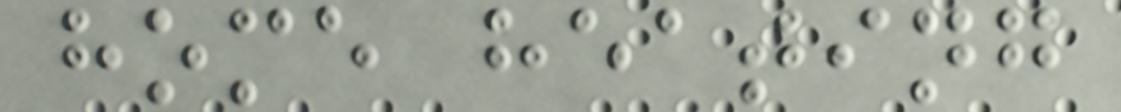home heating
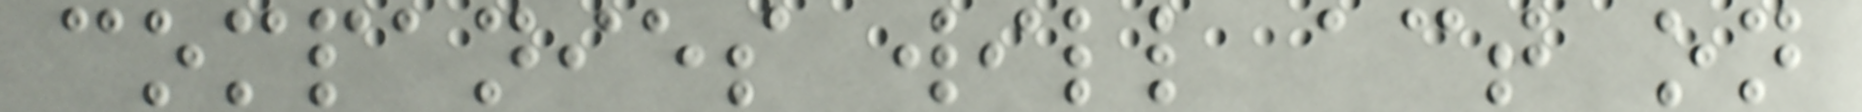companies will act on
